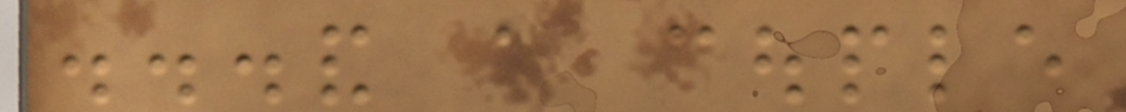...and a couple
